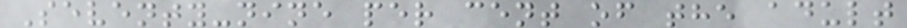Seventy-nine per cent of the adult
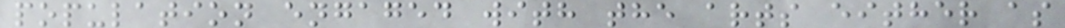population engaged with the arts either as
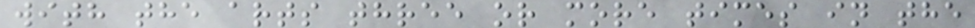with the arts three or more times in the
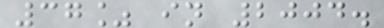37% in 2004.
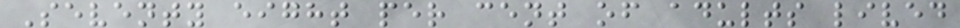Seventy eight per cent of adults lived
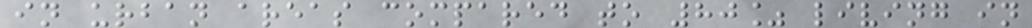in urban areas compared to 80% living in
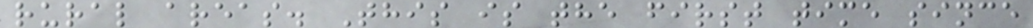rural areas. This is the first time since
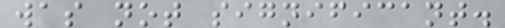was not significant.
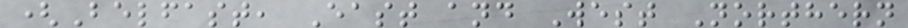(Belfast, East and West Northern
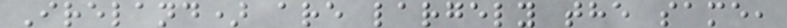Ireland) are largely the same,
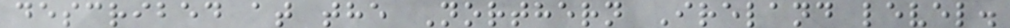described at the Northern Ireland level.
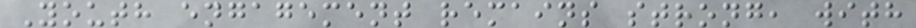Youth engagement remains strong, with
